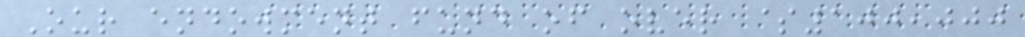Our endowment fund of over $100,000
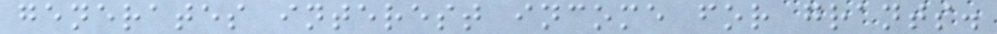generates interest income for grants.
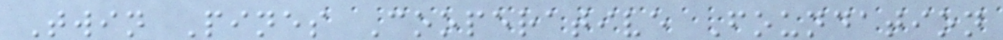Twin Pines Cooperative Foundation
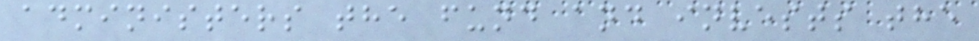administers the fund and invests the
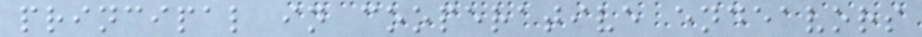principal in cooperative endeavors
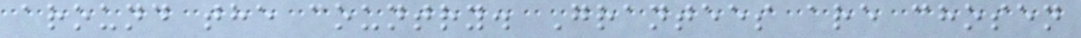around the country. Grantees are chosen
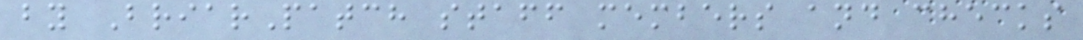by BriarPatch staff members and checks
